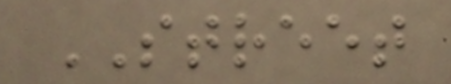STREET
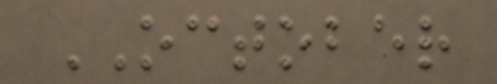OCTOBER
